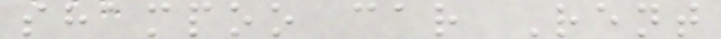shampoo car Rent
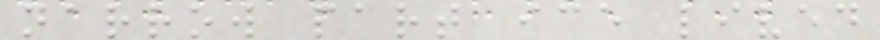narrow part ice lived
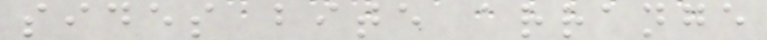sides bite arrange
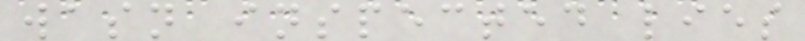wasn inspected lies
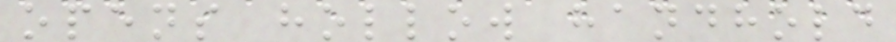opens hollow handhold
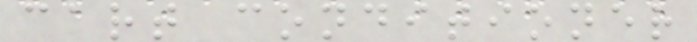cart conditioner
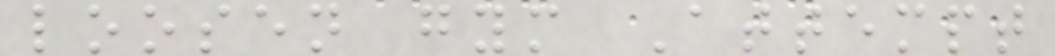loosen gym Attempt
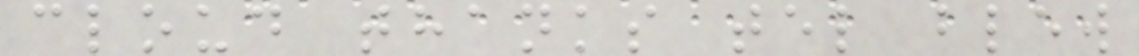cloud thanks tel blew
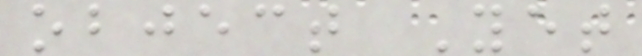object Yet
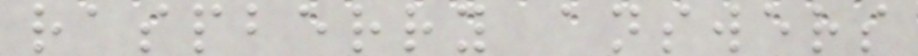raspberry answers
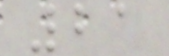21
